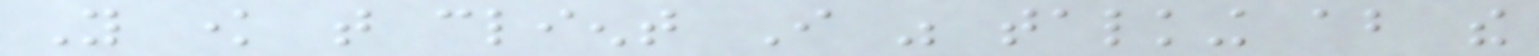You know that client I was talking about the
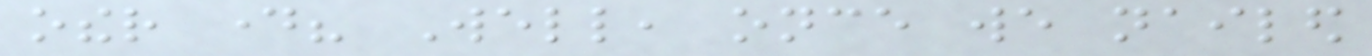other day? Well, once we nailed
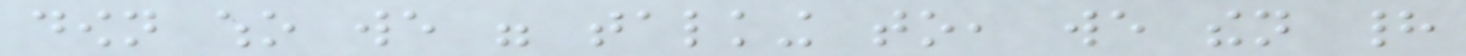down who we were talking to, we then had
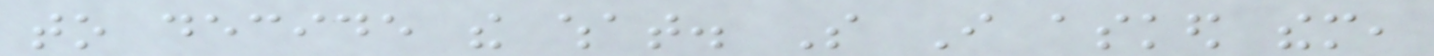to decide the what. So I asked them,
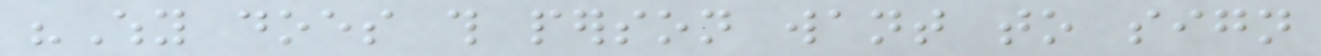"Why does this person want to sign
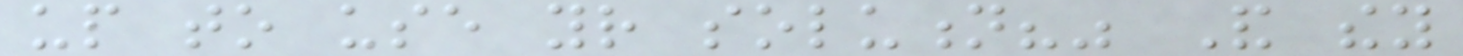up to use your solution?" And they
